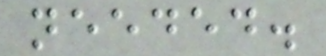needed.
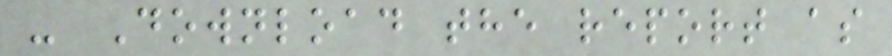- Download the report as
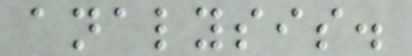analysis.
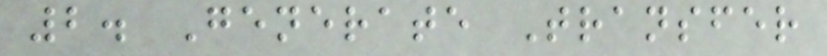2. Generate Transfer
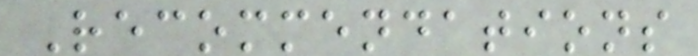Recommendations
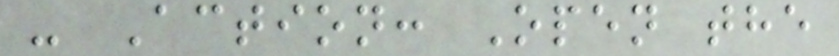- Action: Open the
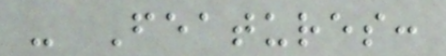- Features:
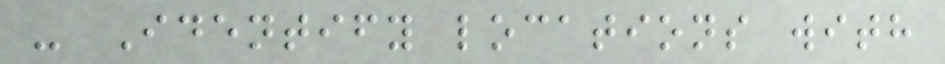- Identify locations with
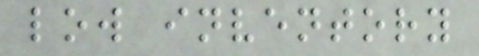low inventory
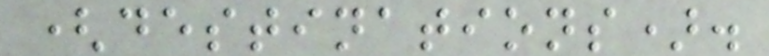(destinations).
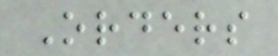Orders
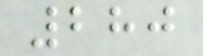280
